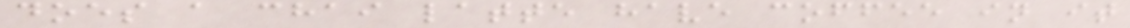does a chai latte have coffee in it
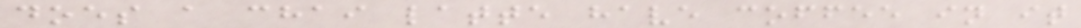does a chai latte have coffee in it
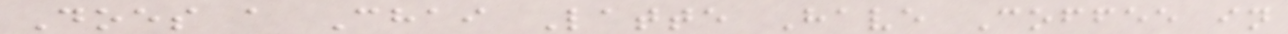Does a Chai Latte Have Coffee in
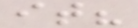it?
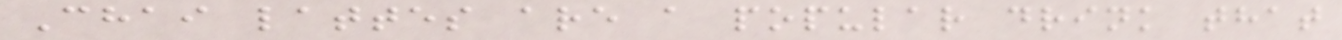Chai lattes are a popular drink that
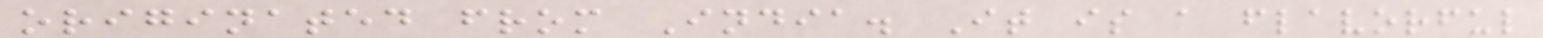originated from India. It is a flavorful
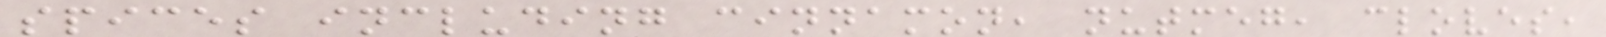spices including cinnamon, nutmeg, cloves,
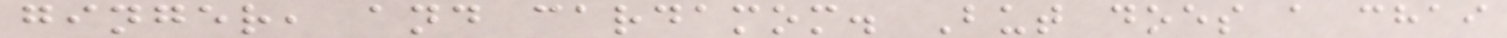ginger, and cardamom. But does a chai
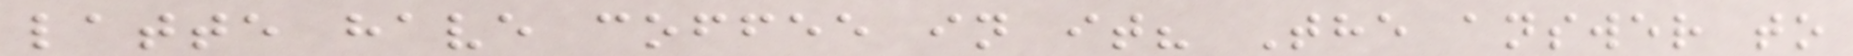latte have coffee in it? The answer to
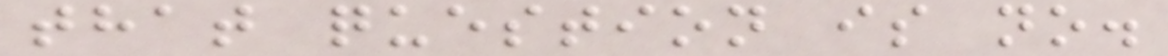that question is no.
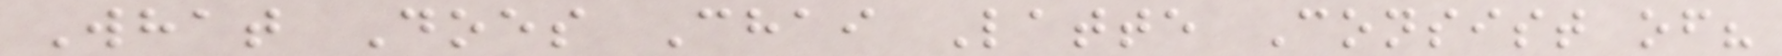What Does Chai Latte Consist of?
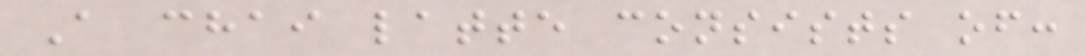A chai latte consists of:
